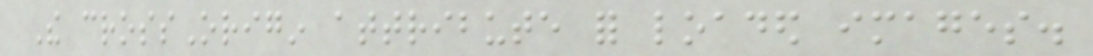The crossOrigin attribute for loaded images.
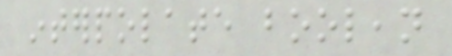interpolate boolean
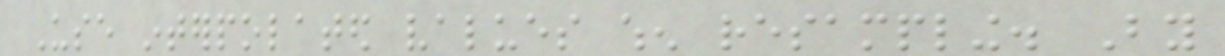Use interpolated values when resampling. By
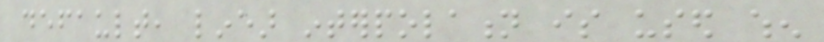default, linear interpolation is used when
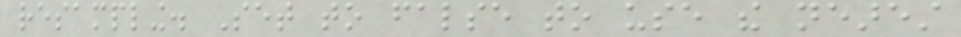resampling. Set to false to use the nearest
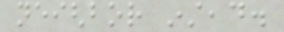neighbor instead.
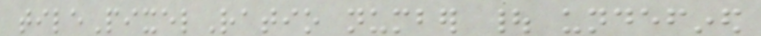tilePixelRatio number | undefined
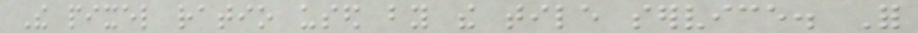The pixel ratio used by the tile service. For
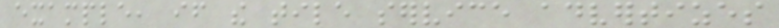example, if the tile service advertizes
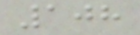108
